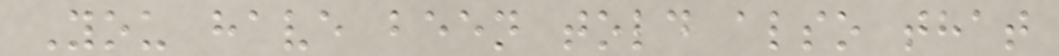You have been told also that
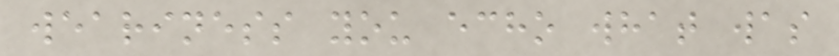weariness you echo what was
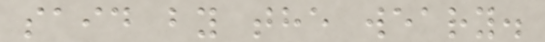said by the weary.
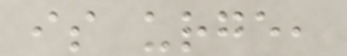is urge,
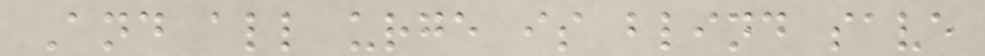And all urge is blind save
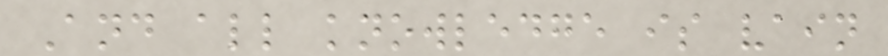And all knowledge is vain
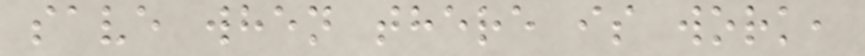save when there is work,
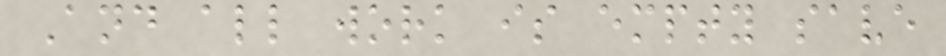And all work is empty save
